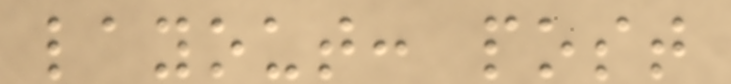layout: post
